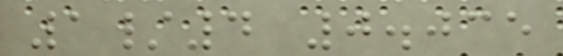1/4 0.035
